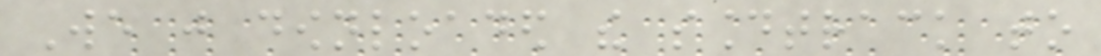We just downloaded the soundtrack to
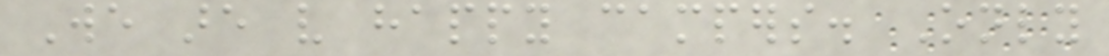We are very happy campers. Only
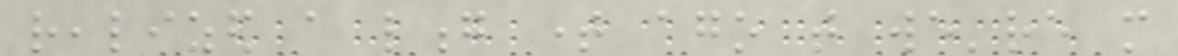realized a long time ago that we're more
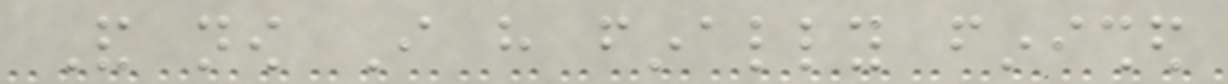And now I have finally finished
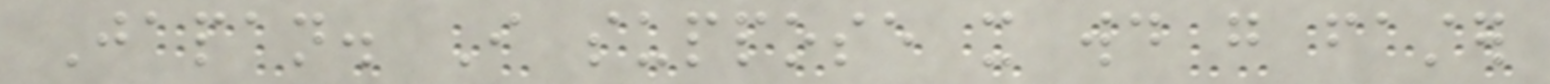Japan. I suppose it would go faster
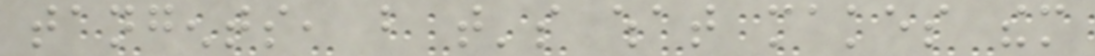tangents, but that's what makes them
